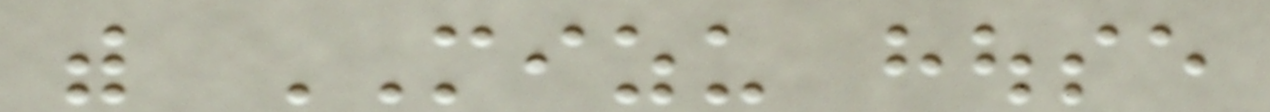with MIZU house
